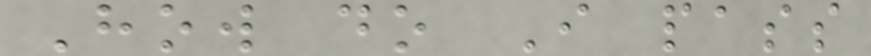How do I pass
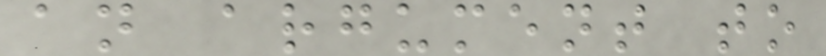an argument to
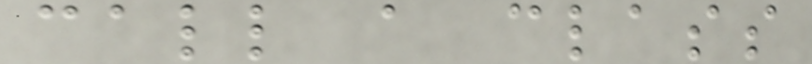call a class
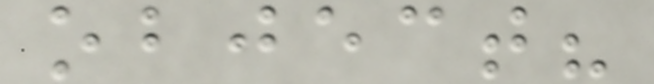object?
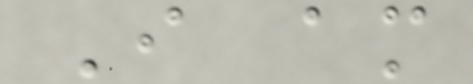I am
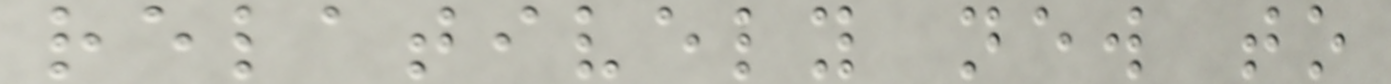relatively new to
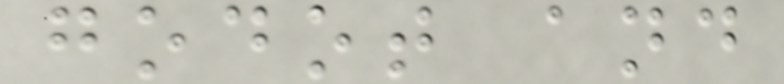godot and
